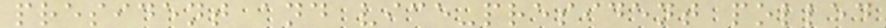president and vice-president polled
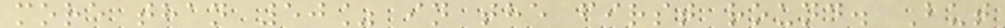more than 50% in the first round. But
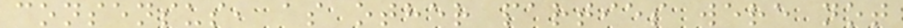consensus, as other parties were not
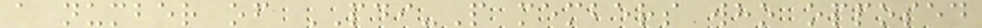a number of PDI-P members who opposed
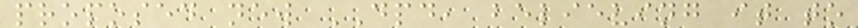proposed new DPD, believing it to
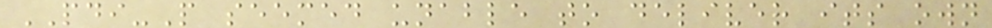PDI-P seemed unable to deliver its own
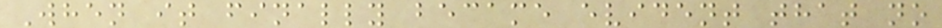When it finally became evident that no
